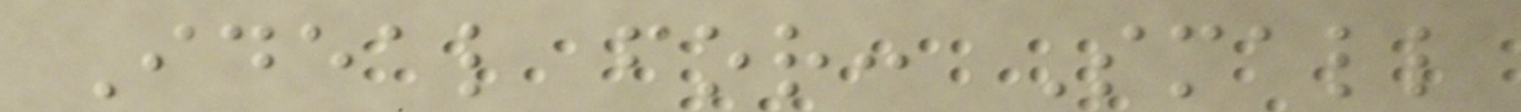Ideal for: Small
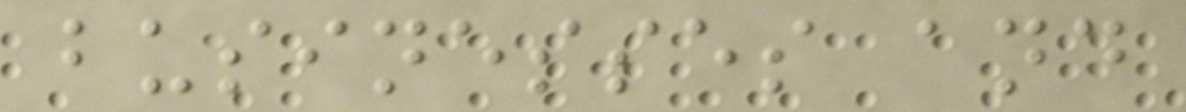businesses and
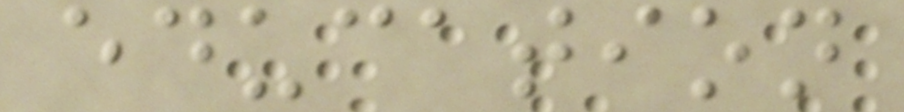education
